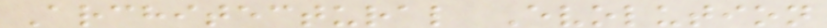Architectural Evolution
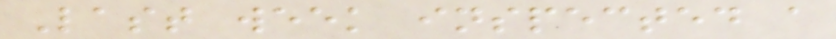Last week inspected a
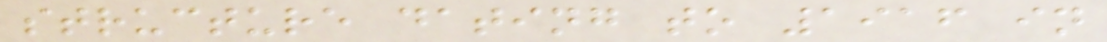structure dating to 1916 in
